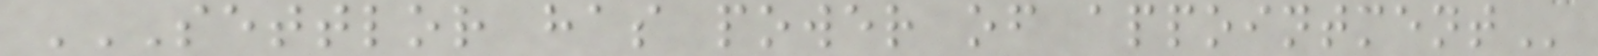SETTLOR HAS POWER OF APPOINTMENT
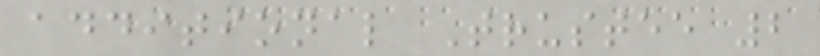additional Trustee 2
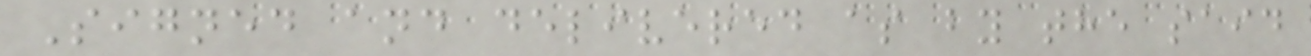Signed and delivered as by the said
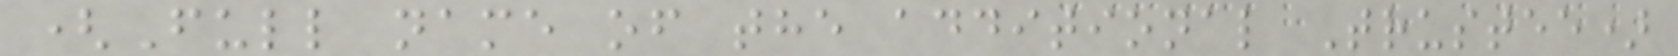(Full name of the additional Trustee)
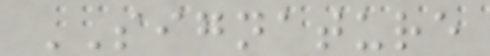SIGNATURE
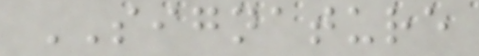SIGNATURE
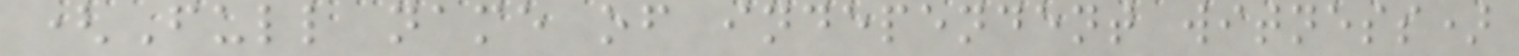(Full name of independent witness)
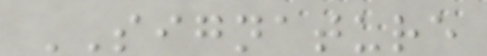SIGNATURE
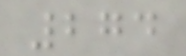274
